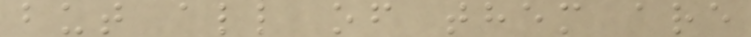but all of them are
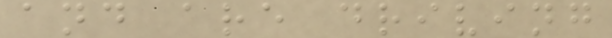and are driving
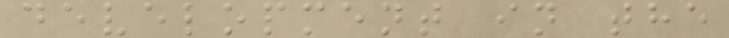development in the
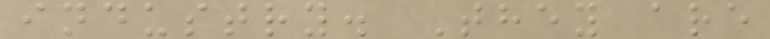industry. They are
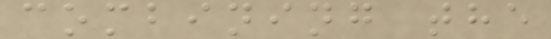combining the
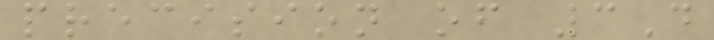precision of 3D
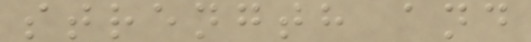strength and
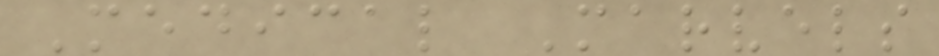Medical Marvels
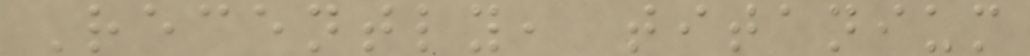Recently, titanium
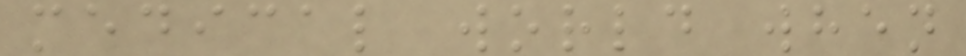medical world when
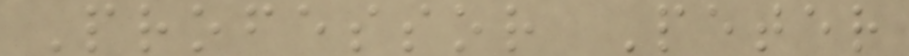Professor Peter
